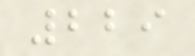229
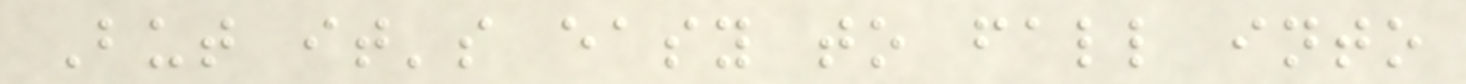But it's easy to fall into
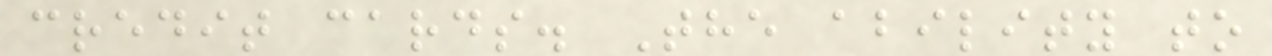credit cards. The ability to
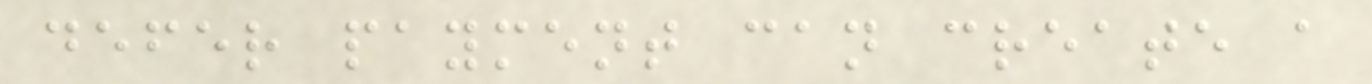defer payment can create a
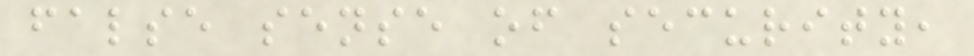false sense of security,
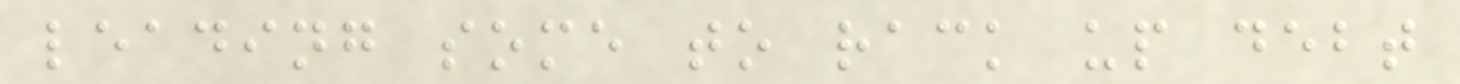leading some to rack up debt
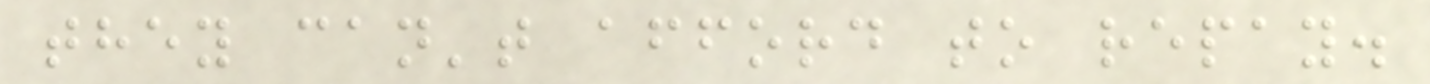they can't afford to repay.
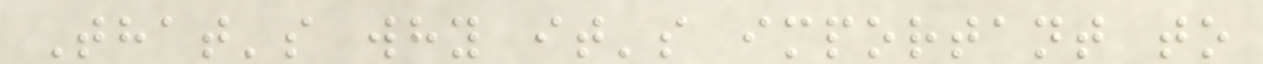That's why it's important to
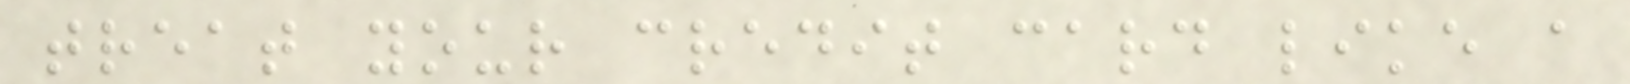treat your credit card like a
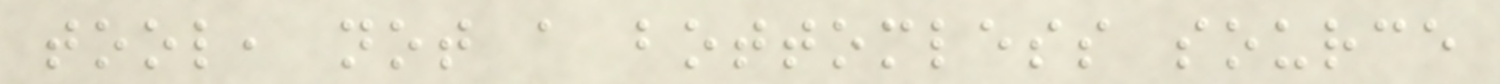tool, not a bottomless source
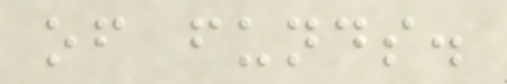of funds.
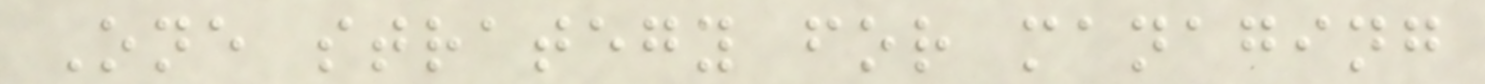One strategy for managing
